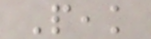Peak
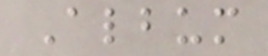Album
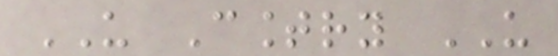US Country US
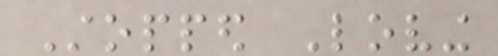Stopped Loving
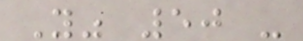You" 50 -
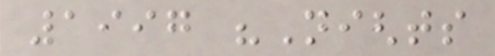1997 "Nights
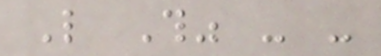Like This" - -
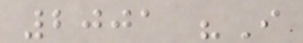2001 "I
